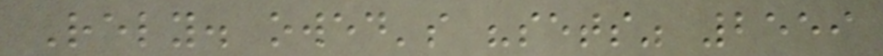Rely. owed's "sets" 2559
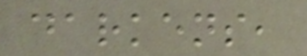darkens,
